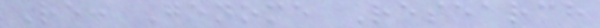Re: Genome Research
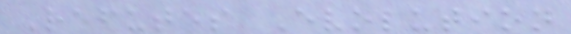Refutes Evolution
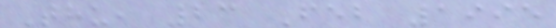Thu, 23 Feb 1995
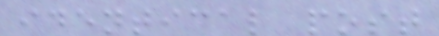identical post
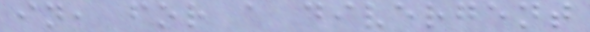in, for a divergent
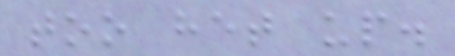too het up.
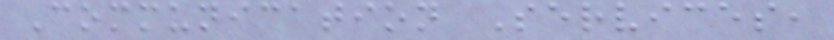Communication Services,
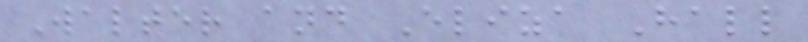Walter and Eliza Hall
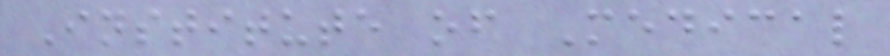Institute of Medical
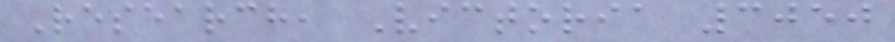Research, Victoria 3050
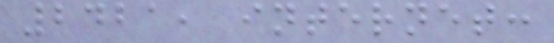2421, internet:
